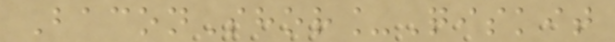BaconShor_Qiskit
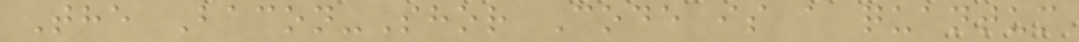The Bacon-Shor Code is a quantum
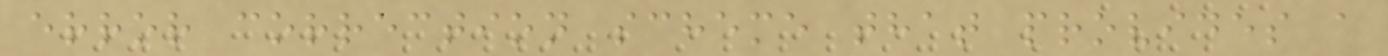error correction scheme that provides a
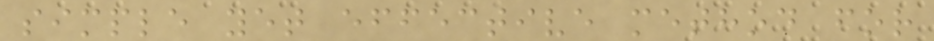simple yet effective method for
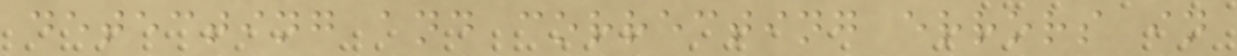detecting and correcting errors in
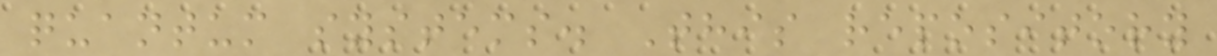quantum systems. This repository
